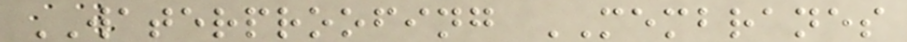WATERPROOFING MEMBRANES
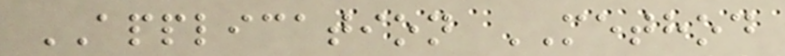APPLICATION METHOD
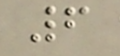6
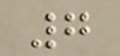7
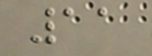11
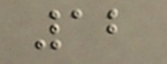12
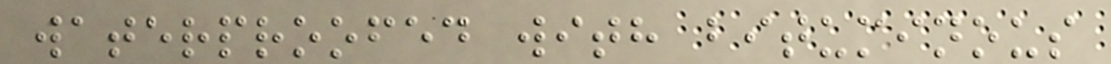waterproofed with bituminous
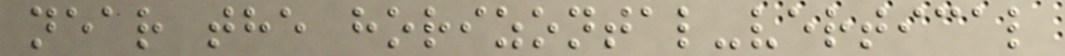near the horizontal-vertical
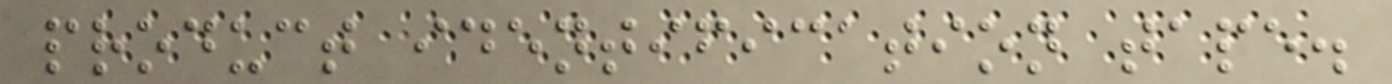product identification tape.
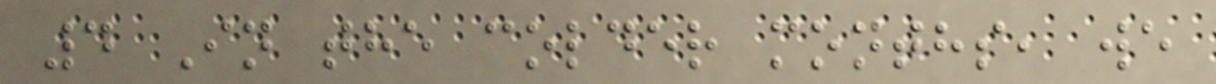4 In the colder months, we
